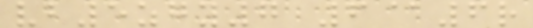vb5zgy7 6@6r
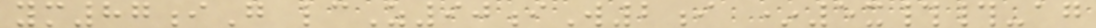ym87iG lcZ90iW2i *5x##-ag
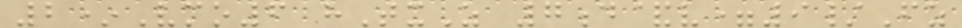2*Vmo6 hTxZ 7d&v=9/Fz
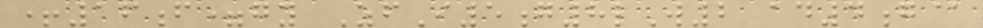+16f=gy ZfI5g8lW2 ad4g@
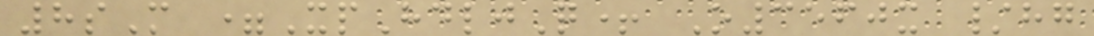8sM =XpHdljQ+ O3560x /hg
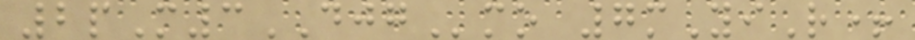2pM3DJGmo 7mYiR+
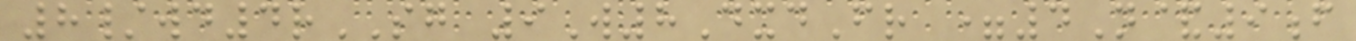8/wd4rSG 9W8DxdFr =4N&9f
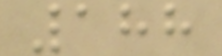188
